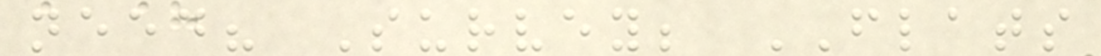need? Survey; FLATS
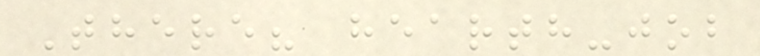There? hearth-job
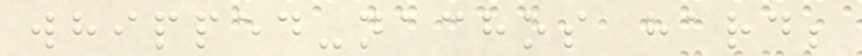whipped-nachos hard;
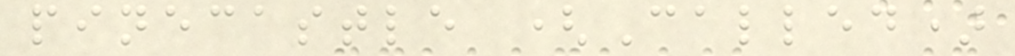pinecastle (Called)
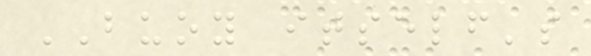BUOY itself's
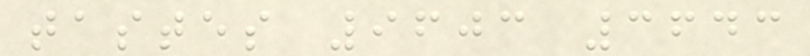tastes 9603 3643
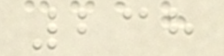238
